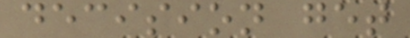decision get
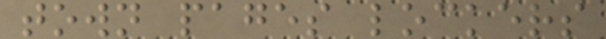town pages lockers
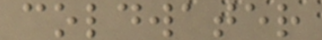coldwater
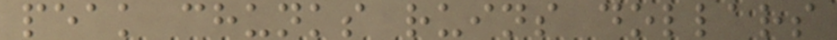peak chunks ruins dollars
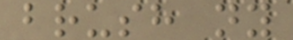brush ny
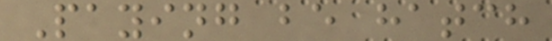Paying be hatch
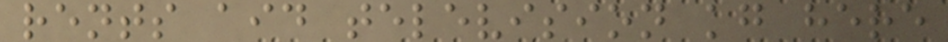rents aid television kg here
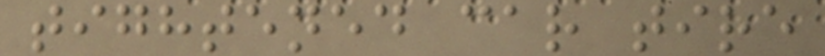tightened car tire
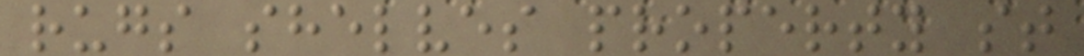rugs shelves property st
